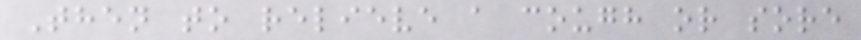Then to relieve a cough or sore
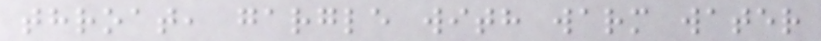throat, gargle with warm water
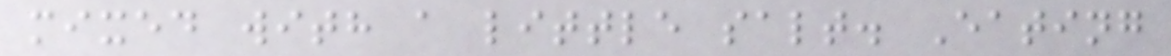mixed with a little salt. Eating
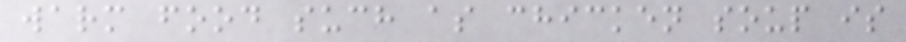warm food such as chicken soup is
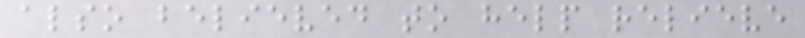also believed to help relieve
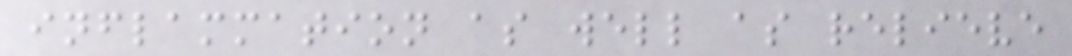inflammation as well as relieve
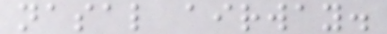nasal airway.
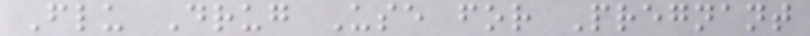Flu Drug Use for Pregnant
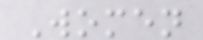Women
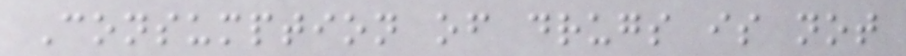Consumption of drugs is not
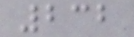232
